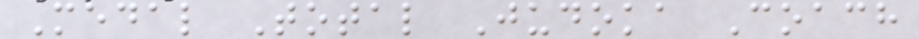Medal Total Judoka Coach
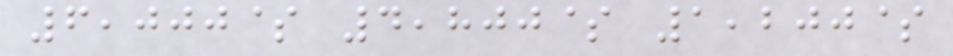6,000$ 4,800$ 1,200$
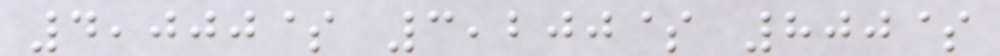4,000$ 3,200$ 800$
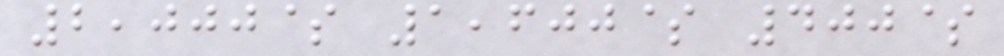2,000$ 1,600$ 400$
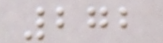272
